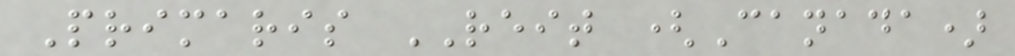Primaris REIT (Canada)
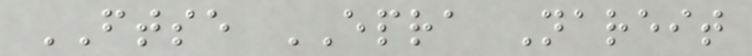FTSE EPRA Nareit
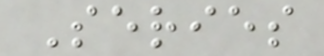Series
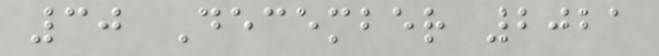30 December 2021
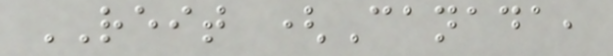REIT (Canada,
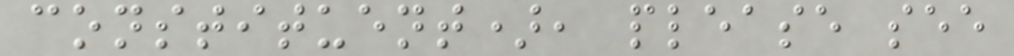constituent), please see
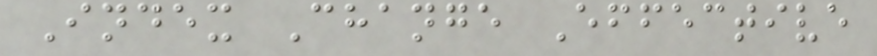Index Change Effective
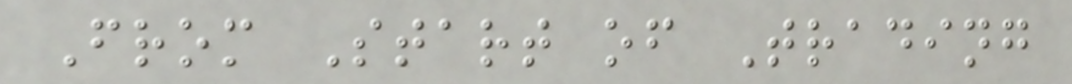From Start of Trading
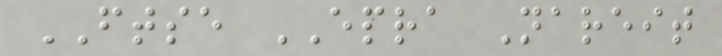FTSE EPRA Nareit
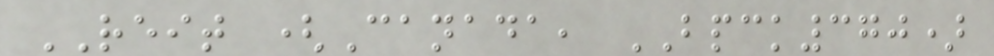REIT (Canada, BPCK370)
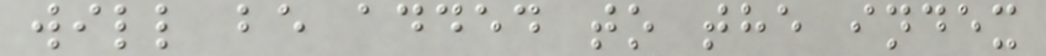will be added to the index
